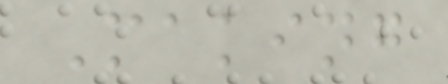Making
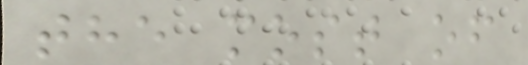the most of
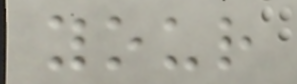your
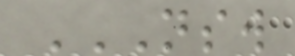NSW
